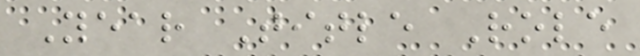Year Title Role
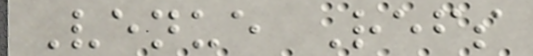Venue Refs
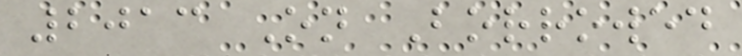2013 On Borrowed
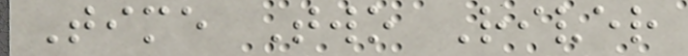Time Two River
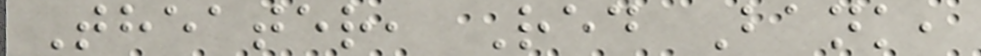Theater, Red Bank,
